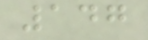147
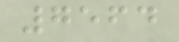7564
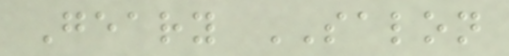Geary SALON
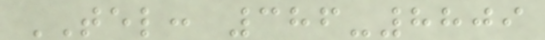TEL: 386-8809
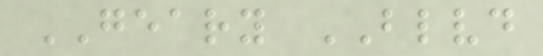GEARY BLVD
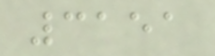3151
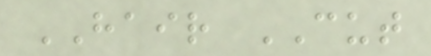HAIR CUT
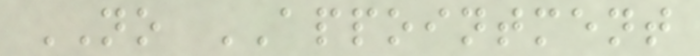NO APPOINTMENT
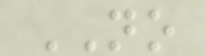NO
